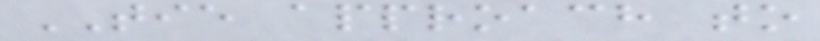TIE approach to
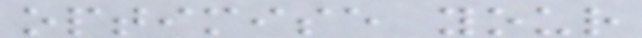optimise your
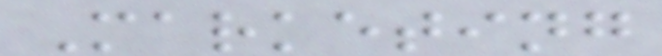Marketing
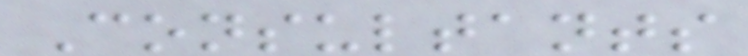Consultants
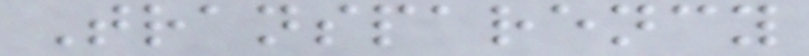Transparency
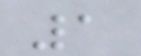1
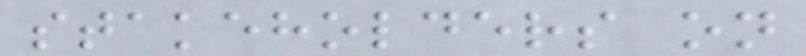stakeholders on
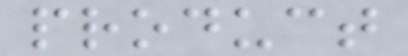product
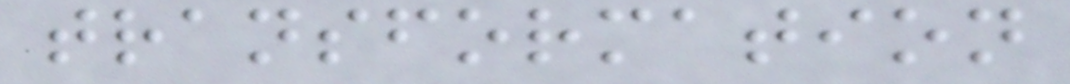transformation
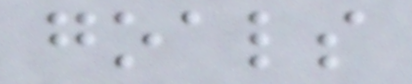goals
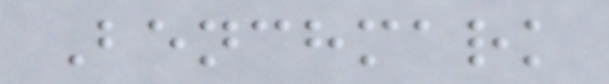Benchmark
